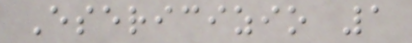Esericizio 1
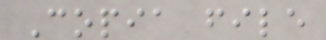Copia file
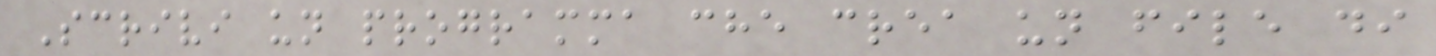Scrivi un programma che crea un file di
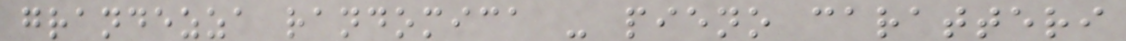grandezza randomica - pieno caratteri
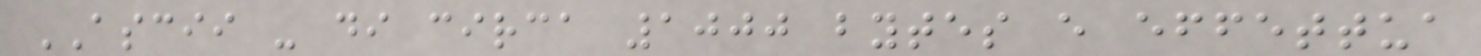ASCII - di circa 1000 bytes e effettua
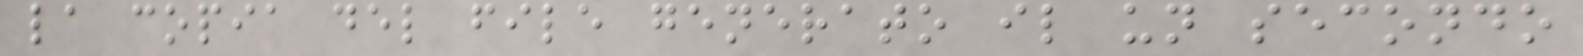la copia del file generato il un secondo
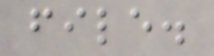file.
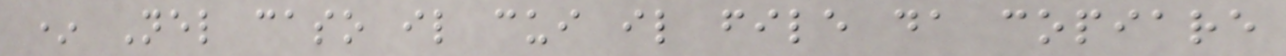* Nel caso il cui il file da copiare
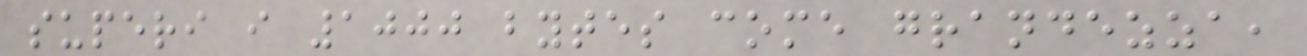superi i 1000 bytes come grandezza,
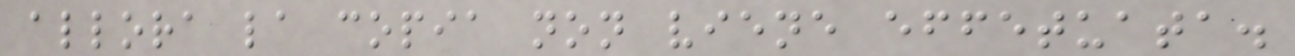allora la copia non viene effetuata.
